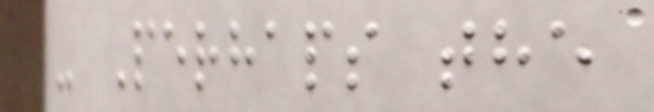- Perhaps the
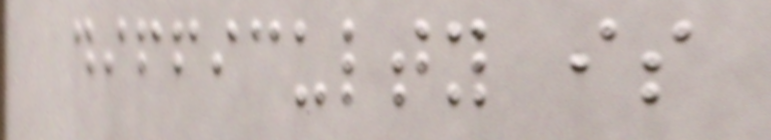difficulty is
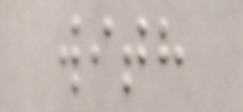with
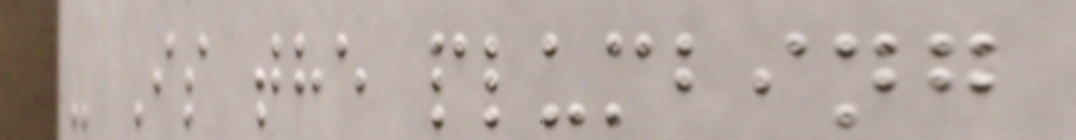- Is the plumbing
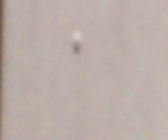a
